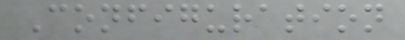Configuration
